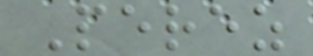Perez
